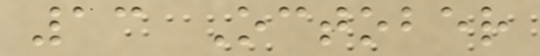13 October
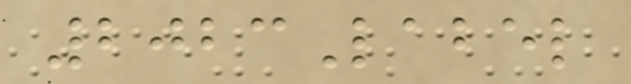2023Label
